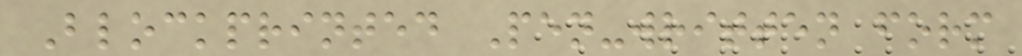Blockprinted Pen-written form
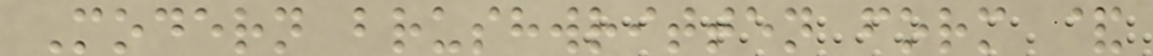Modern brushwritten form &
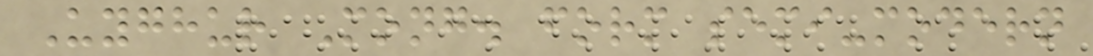Uyghur Mong. form semi-modern
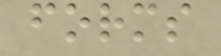forms
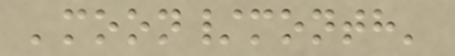'moon/month'
